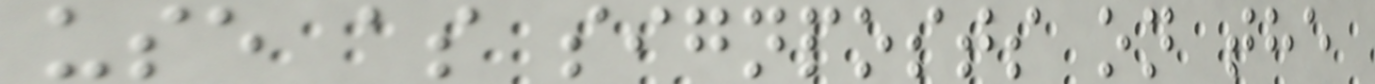use as signposts on the
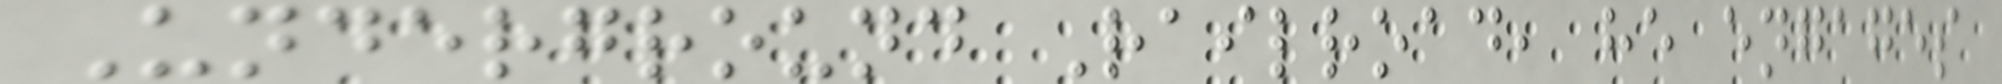Underground Railroad, he engages
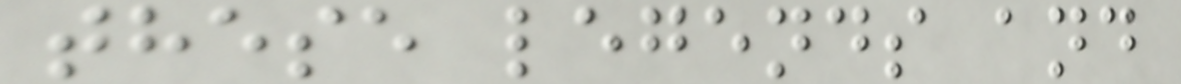these legends and
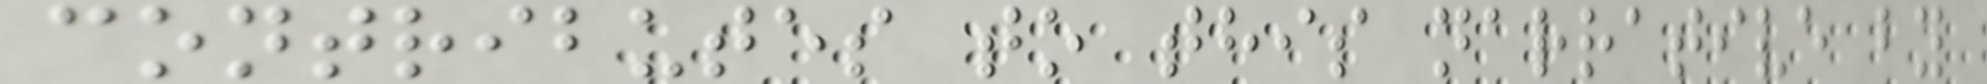contributes to this narrative by
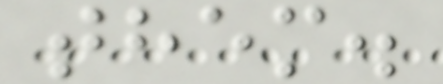them.
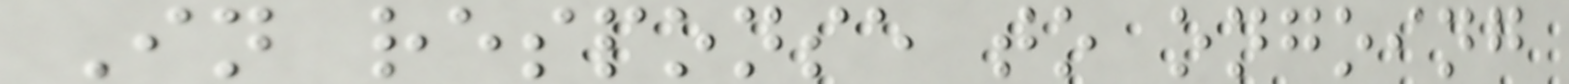In response to ongoing
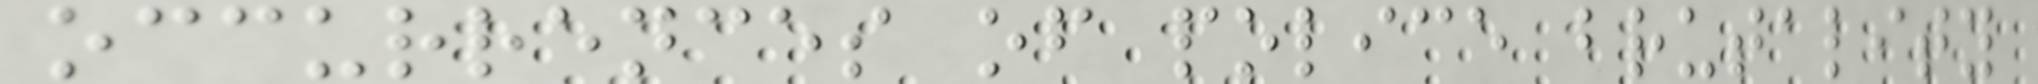occurrences of police brutality
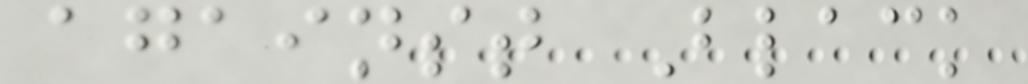against Black
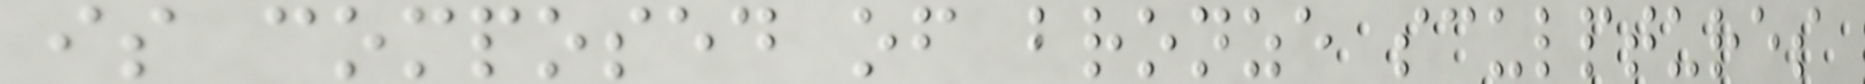is composed of bronze sculptures
